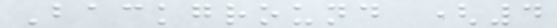Background (4
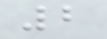2
